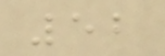52
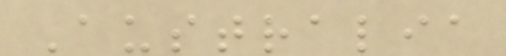Australia
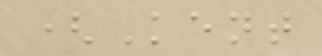(Kent
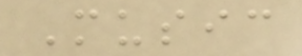Music
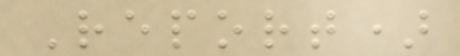Report)
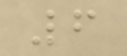6
